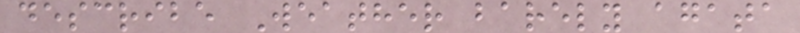describe Weather barely agata
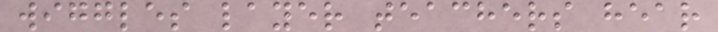wiggles layer teachers hear
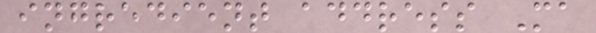ingredient address Ma
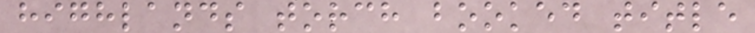highlands torch booked title
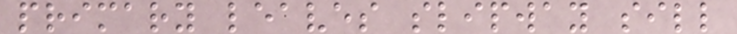primary leaves slipway sill
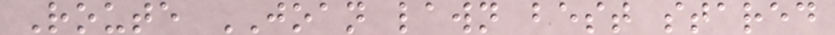Route JOAN lawn best stared
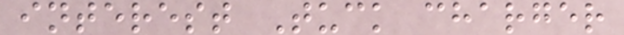interest Tuck charger
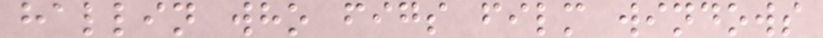hallin who figs film windows
